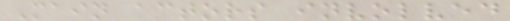Main actors involved
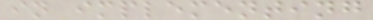in implementing
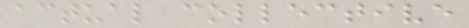actual collective
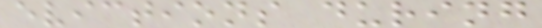evictions during
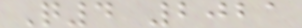Q4 2021
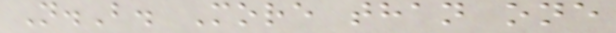N.B. More than one
